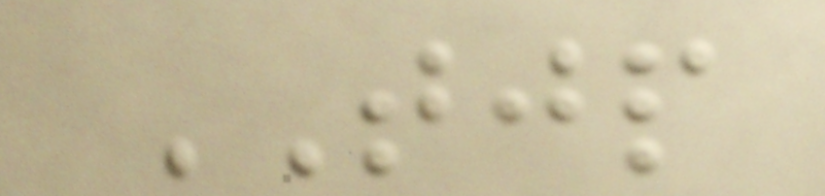TJP
